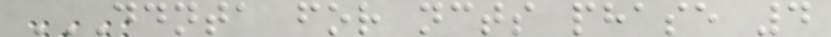DDNTA FOR NCTS PHASE 4
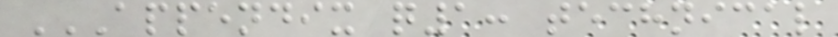APPENDIX Q1: TECHNICAL
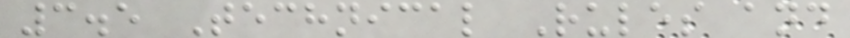3.5 Technical Rules and
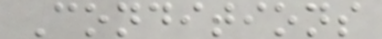Conditions
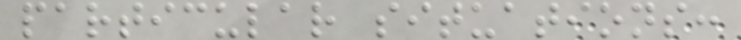particular situations:
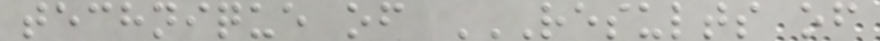technique of RESULTS OF
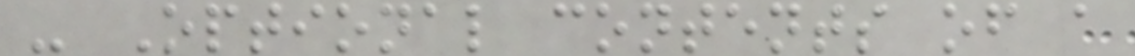- Optional contents of a
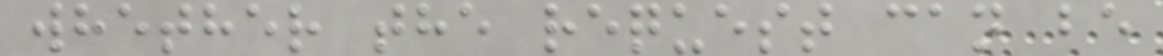whether the request can be
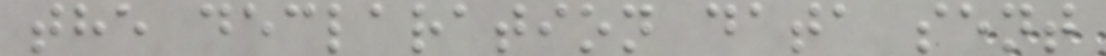the declaration data sent
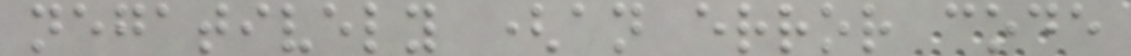negatively (an error code
